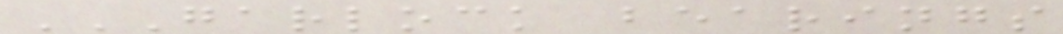GARLOCK BEARINGS
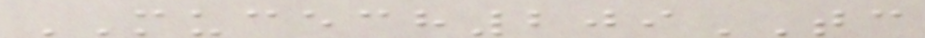MUCECH209TC
